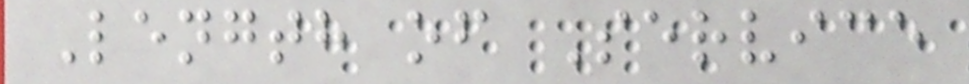Length of Service
